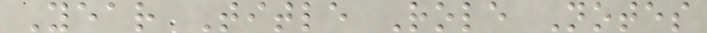Year Title Role Notes
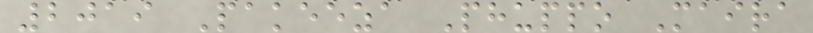2019 Pakeeza Phuppo Maira
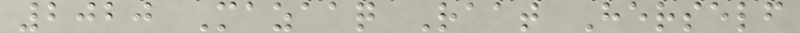2020 Mazaaq Raat Herself
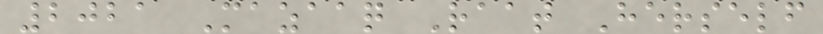2021 Mazaaq Raat Herself
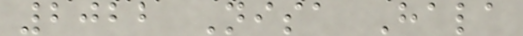2022 Nisa Hala
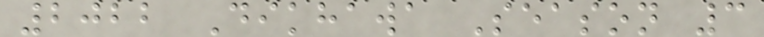2022 Dikhawa Season 3
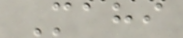Mahi
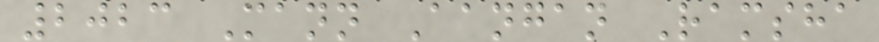2023 Mann Aangan Ramsha
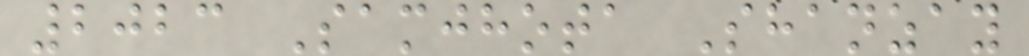2023 Samjhota Shanzay
